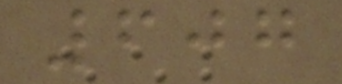607
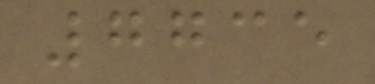7735
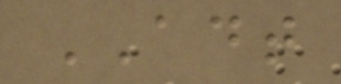ADT
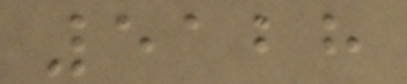5128
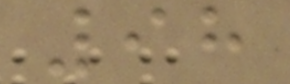98
